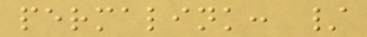permalink: /
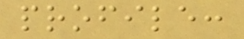profile:
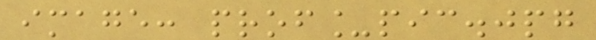image: prof_pic.jpg
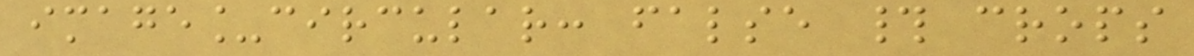image_circular: false # crops
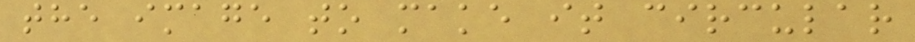the image to make it circular
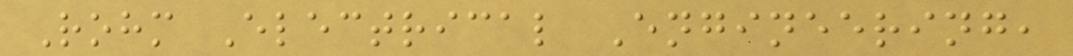Rohm Electrical Engineering,
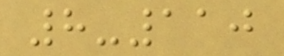8-110
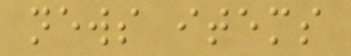news items
